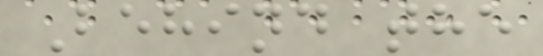Behind the
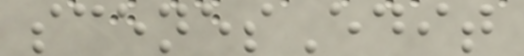scenesEdit
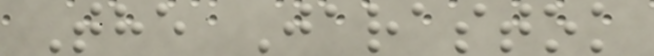The Jarastok
